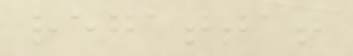regatta!
